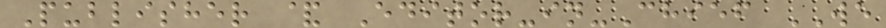Publisher & Editor-in-Chief WE
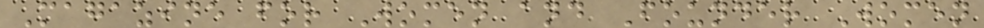Magazine for Women and Founder Women
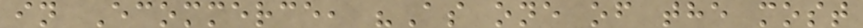in Ecommerce, "As one of the most
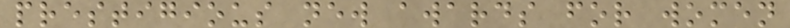prestigious new awards for women
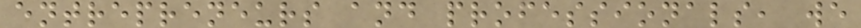entrepreneurs and professionals, we
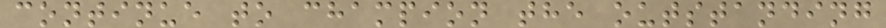continue to champion the outstanding
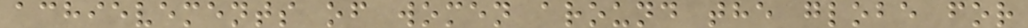achievements of women around the globe for
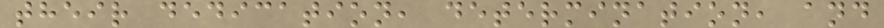their dedication, determination, and
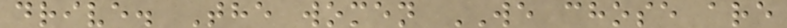drive. The women WE chose are
